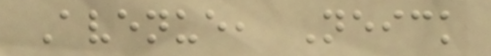Avenue, Neick
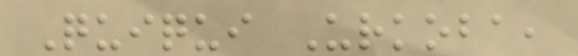Quiqui Urkoba,
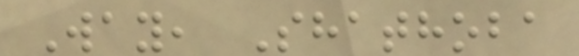Way, Shathoba
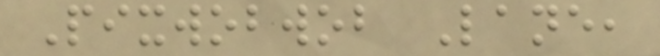Pixwobwob Lane,
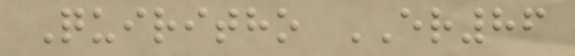Quiritho ER86
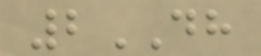2DH
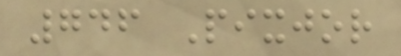746 Pixjor
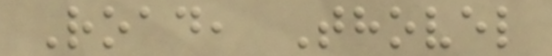Road, Thovel
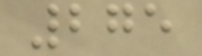275
